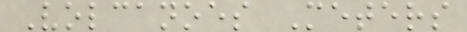Volcanoes Meters
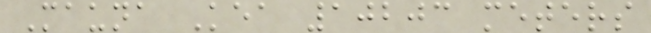Mauna Kea 10203 meters
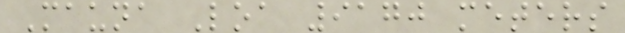Mauna Loa 9170 meters
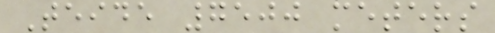Teide 7500 meters
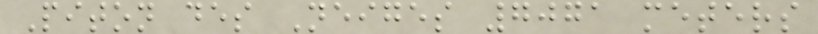Piton des Neiges 7071 meters
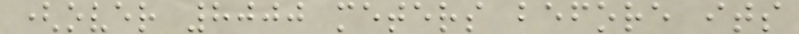(over 8000 meters before its
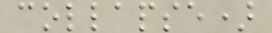collapse)
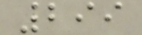299
